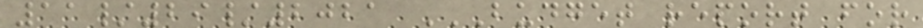11/29/2021 BUDGET REPORT FOR
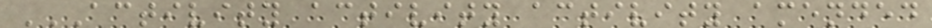ACTIVITY ACTIVITY ACTIVITY AMENDED
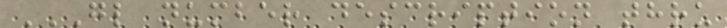GL NUMBER DESCRIPTION THRU
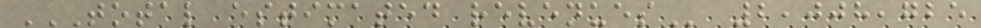TOTAL ESTIMATED REVENUES 2,008,725
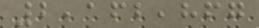2,162,867
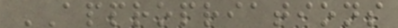APPROPRIATIONS
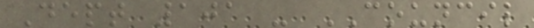Dept 101 - COUNCIL
